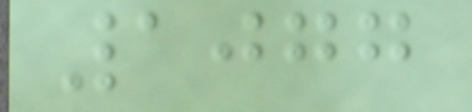1077
